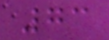73
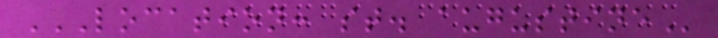LOCATION: ST. AUGUSTINE
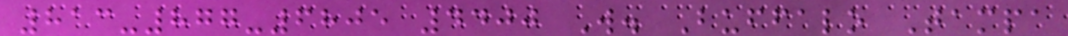813-877-6805 4400 W. Buffalo Tampa
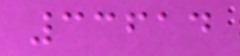33614
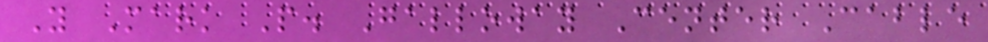Y Mark P. Galloway Center Cable
